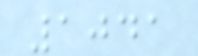1041
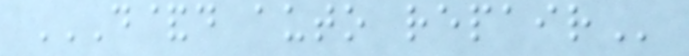D&D AUTO REPAIR
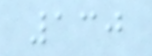130
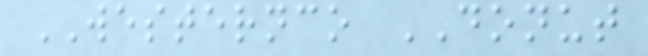WESTERNCO DONUT
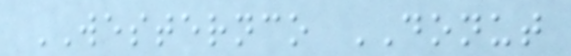WESTERNCO DONUT
